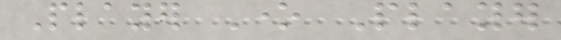Player One Player
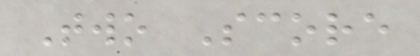Two Score
